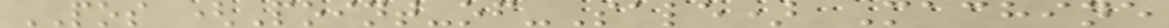POS (Point-of-Sale) Machine
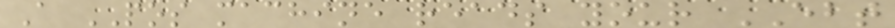A POS machine reads your EBT
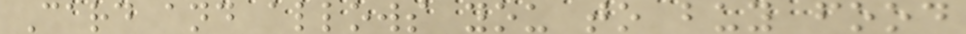Card and allows you to buy food
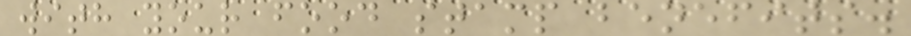with your food stamp benefits.
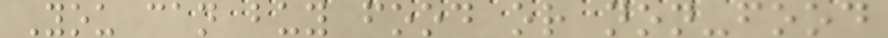You can buy food or non-food
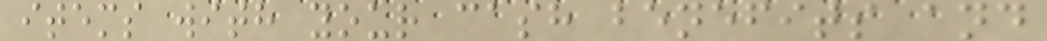items with your cash benefits and
